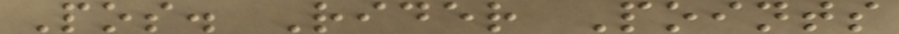Pos. Rider Points
